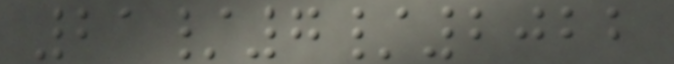21/7/2022
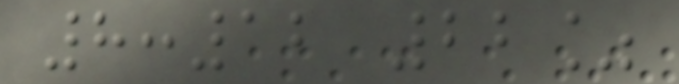8:12 22%
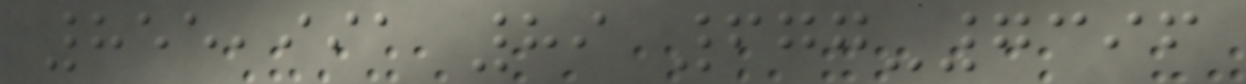855,991 89 677-7396
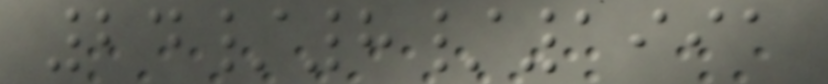24/8/1991
